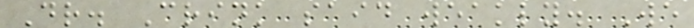Dr. Crink said weakly. We
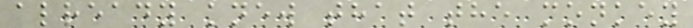already knew that the monkey
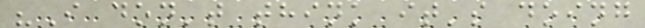"I don't think it's doing
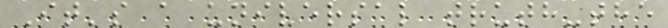It's a universal truth-the
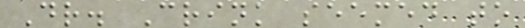Dr. Crink seemed to
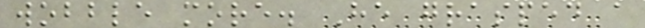wobble more. He grasped a
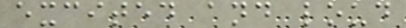excited and loud
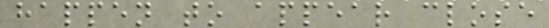happen to appear close
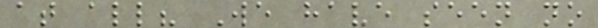at all? We have seen no
